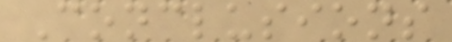Conclusions
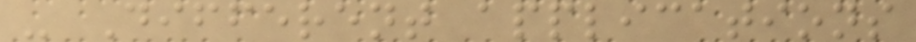- Different applications
